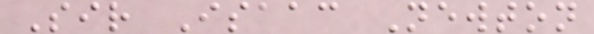Sir Isaac Newton
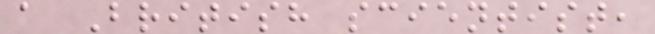a British scientist,
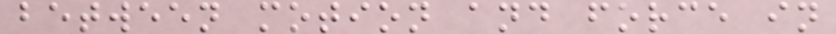between motion and force in
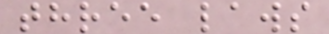three laws
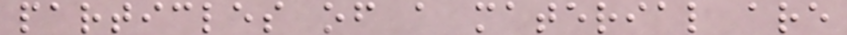particles of a material are
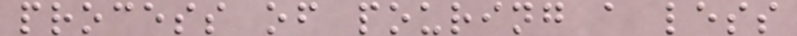process of pouring a less
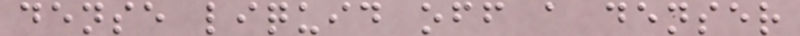dense liquid off a denser
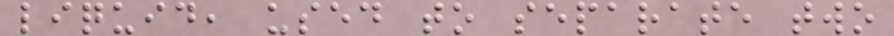liquid, used to separate two
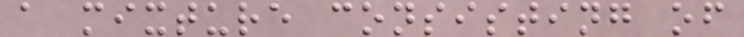a mixture consisting of
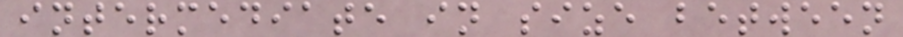intermediate in size between
